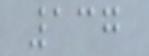137
